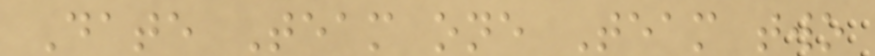Date Team one Team two
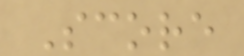Score
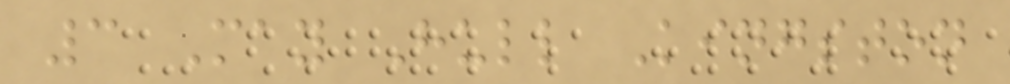3 May Hull Kingston
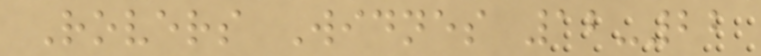Rovers Widnes 12-22
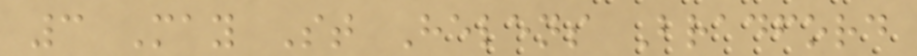3 May St Helens Bradford
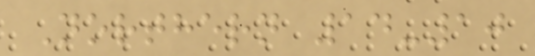Northern 14-10
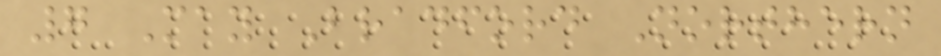7 May Bradford Northern
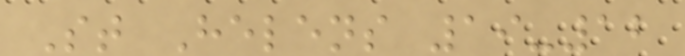St Helens 19-12
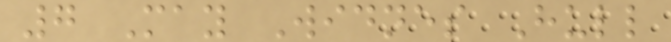7 May Widnes Hull
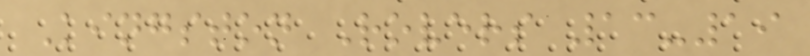Kingston Rovers 13-19
